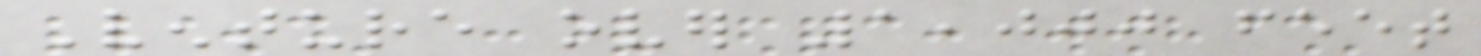Venture over 1,000 feet
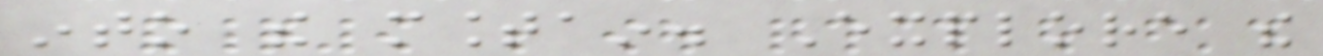into the mountain. Explore the
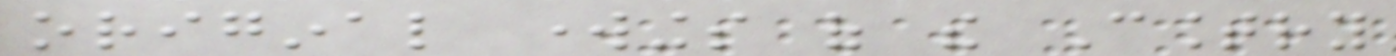original workings of the Country
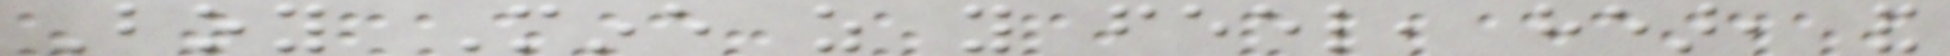Boy Mine as you feel, hear, and
